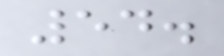54.
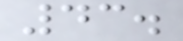43.
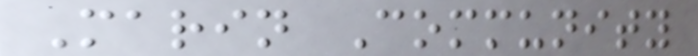Marin Community
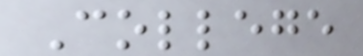College
